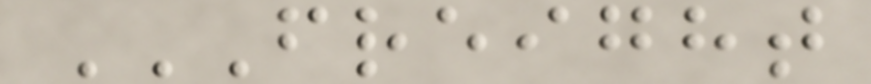FREIGHT
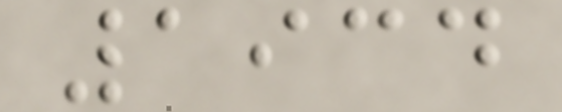1934
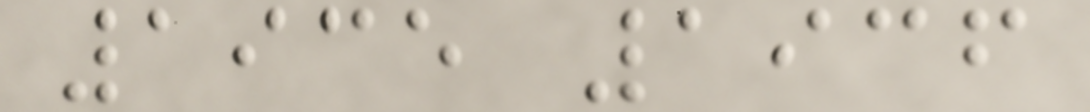1935 1936
